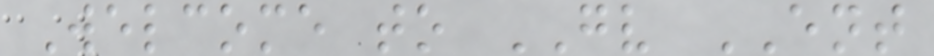Welcome to GV ENT
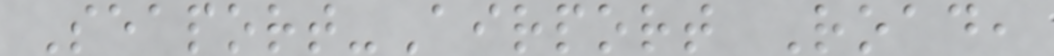Seaport-Airport Road,
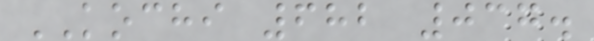KOCHI 682 037.
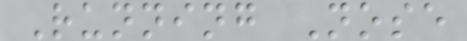Running Nose
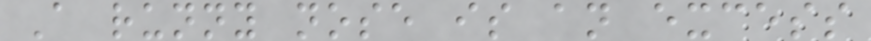A runny nose is an excess
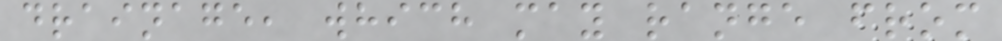drainage, which may range from
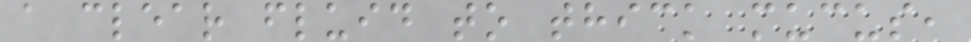a clear fluid to thick mucus,
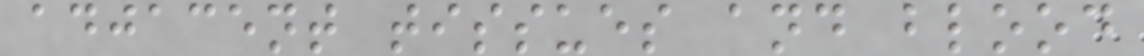adjacent tissues and blood
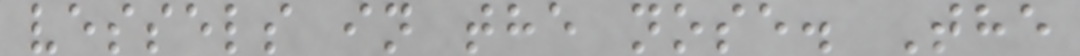vessels in the nose. The
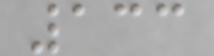133
